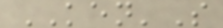KEN'S
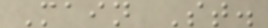Main St.
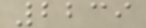2239
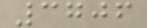3706
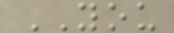YOU
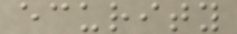ecurity
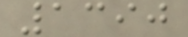1390
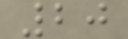20
